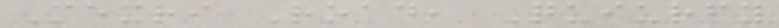Mexri Road, Quiurfy
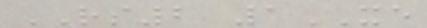RS2 1XE
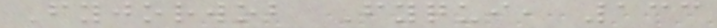Fyjorwob Fyqui, 133
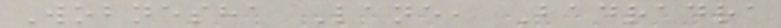Wobnesha Lane, Badradra
